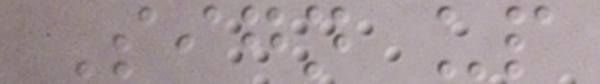Sign up
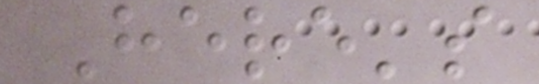Here's
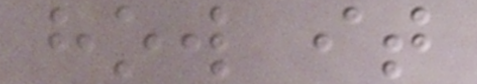how it
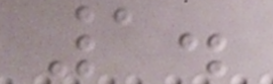1.
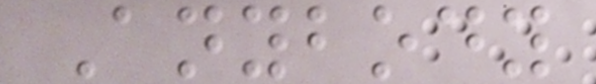Anybody
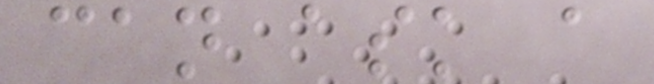can ask a
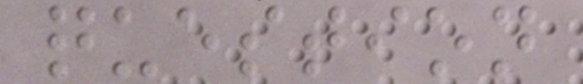question
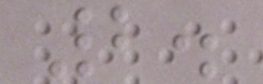2.
